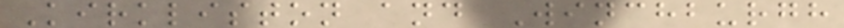Kirkliston and Winchburgh
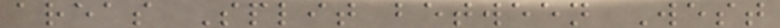areas Split between West
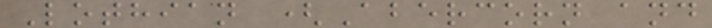Lothian (Abercorn and
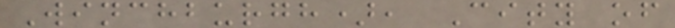Winchburgh), City of
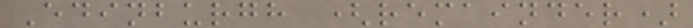Edinburgh (remainder)
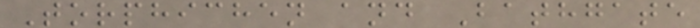Torphichen and Bathgate
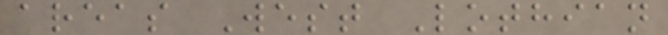areas West Lothian
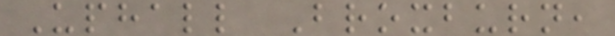Uphall Broxburn,
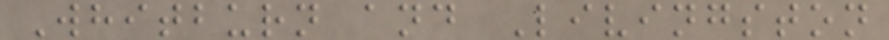Whitburn and Livingston
